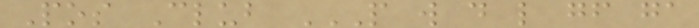Pos Club P W D L GF GA
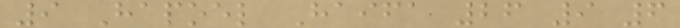9 Hapoel Haifa 26 9 6
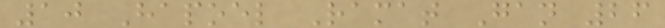10 Hapoel Ramat Gan 26
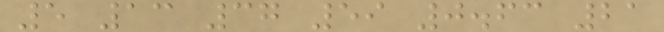5 13 37 59 0.63 21
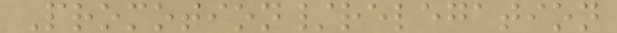Promotion/relegation
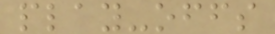play-offs
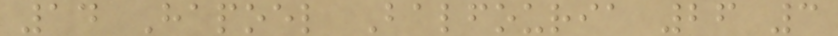14 Hapoel Balfouria 26 3
